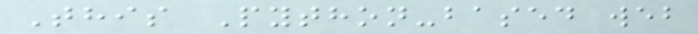This Python-based web
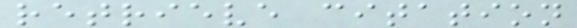retrieve citation
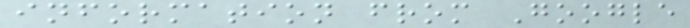information from Google
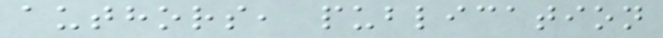authors, publication
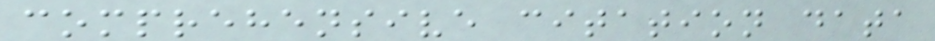comprehensive citation data
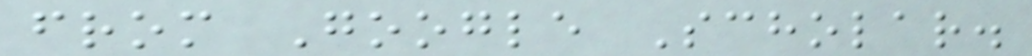from Google Scholar.
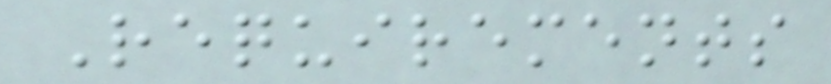Requirements
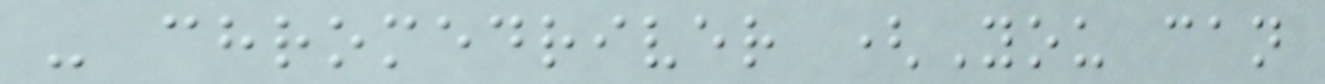- chromedriver (You can
